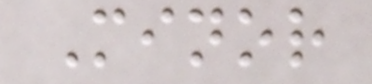Minor
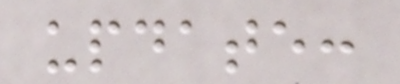update:
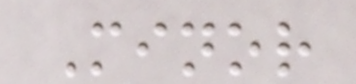Minor
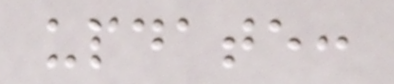update:
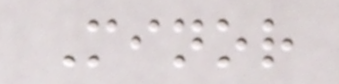Minor
